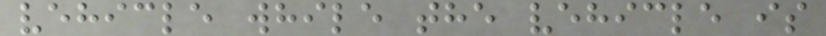vehicle while the vehicle is
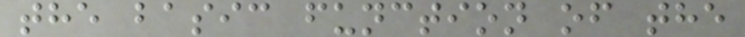the basic function of the
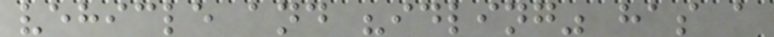vehicle and "idling" has a
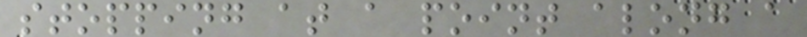stopping at a point along a
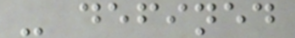- defined
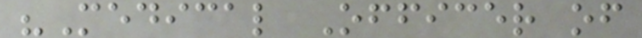"Medical Officer of
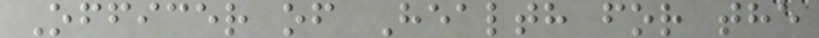Officer of Health for the
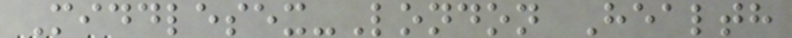Middlesex-London Health
